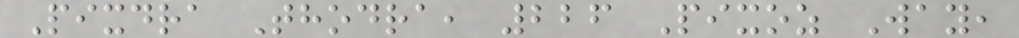Pixdra Thodra, 226 Pixoz Way,
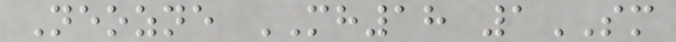Neozne MH18 1SM
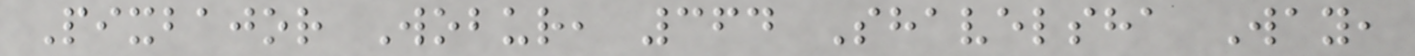Pixbajor Wobur, 364 Shavelsha Way,
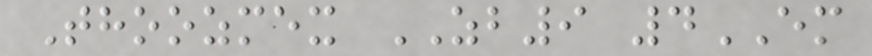Thoozmex ZB9 4EM
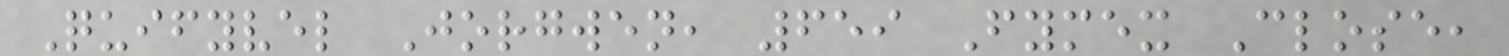Quifyvel Jorgwen, 659 Fymex Close,
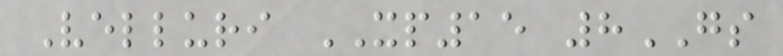Velluri XP15 8GS
